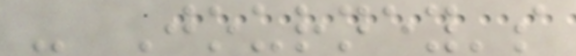- Journey's
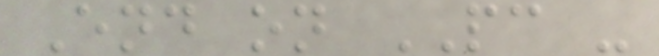End on PC -
